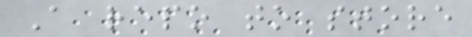A repo to store
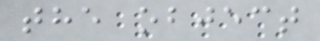the object
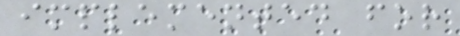implemented for
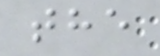the
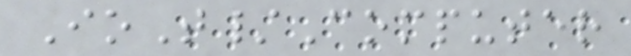IoT/Computer
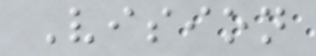Vision
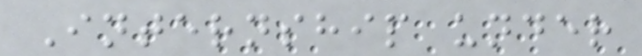Internship under
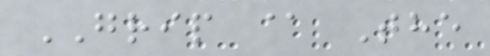GRIP @ The
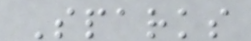Sparks
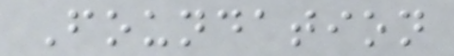Foundation
